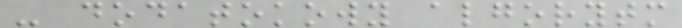- dodatokowy algorytm
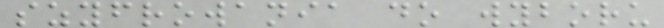szyfrowania do wyboru
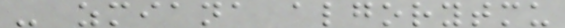- zmiana algorytmu
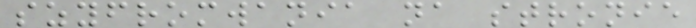szyfromwania na stronie
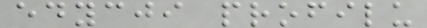edycji profilu
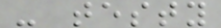- testy
